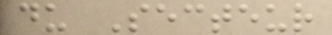du Secteur
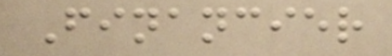Financier
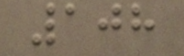108
